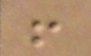!
